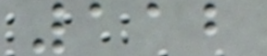112
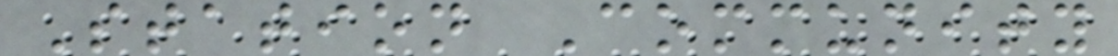Station Community
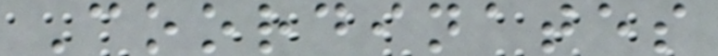Coordinates
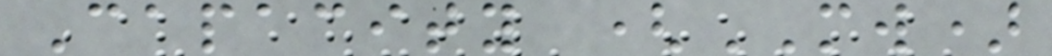Capacity (MW)
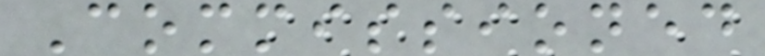Commissioned
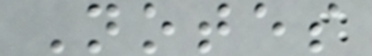Notes
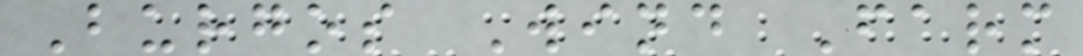Burgos Wind Farm
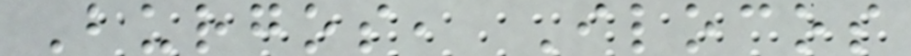Burgos, Ilocos
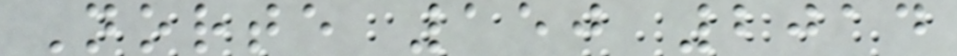Norte 150 2014
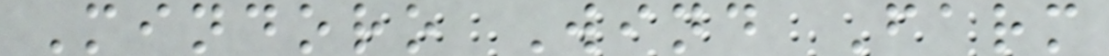Mindoro Wind Farm
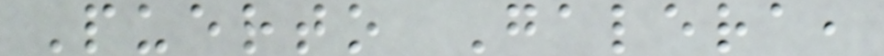Puerto Galera,
